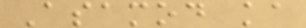Asamod ka
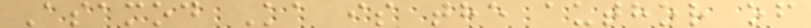Asamod Ka is the author of
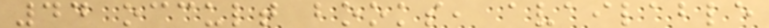44 occult books, available
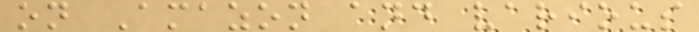on Amazon and various
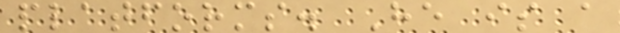platforms. He is a
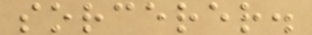sorcerer.
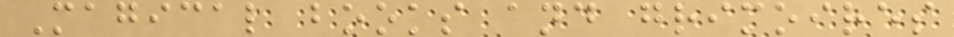Magical books and grimoires
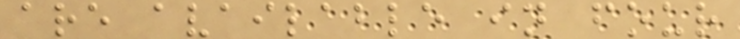are available in four
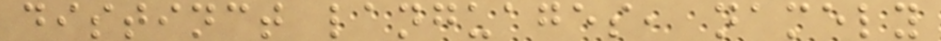distinct languages, namely
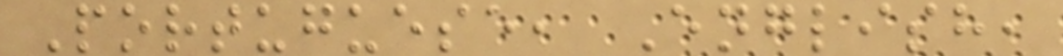Portuguese, English,
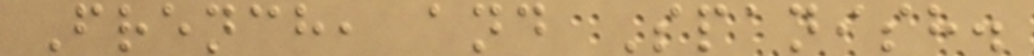French, and Spanish.
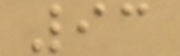93
